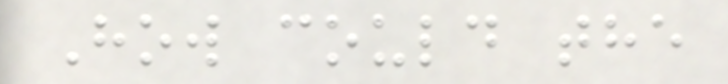How could the
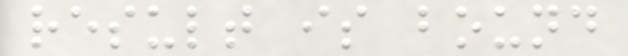result is bound
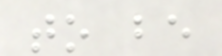to be
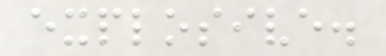explosive.
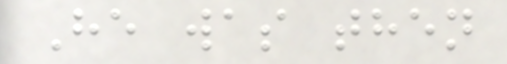He was then
